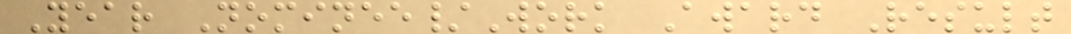Year Nominee/Work Award Result
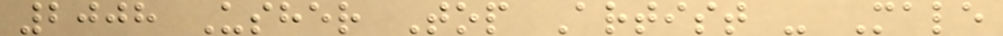2008 Usher Top Artist - Male
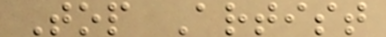Top Artist
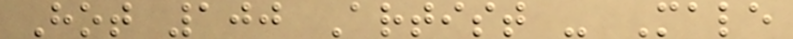Hot 100 Artist - Male
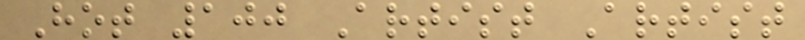Hot 100 Artist Artist
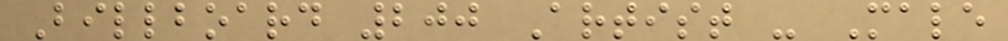Billboard 200 Artist - Male
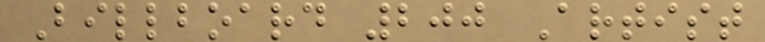Billboard 200 Artist
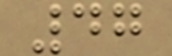47
